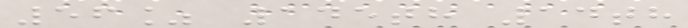56% 145th 14th
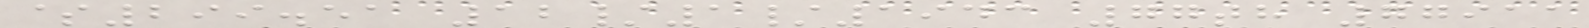$299.51 12/1/1943 77th 77911
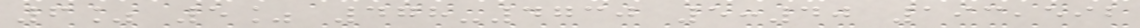6% 5% 478-4730 5:40 193,592
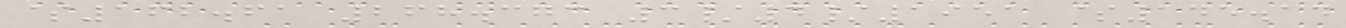$162.61 268.373 3/4/1951 $145.14
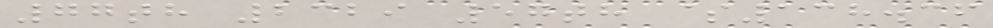77th 2329 57th $138.36
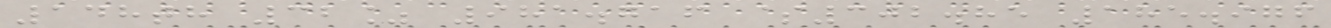148th 32% 981.716 $302.85 185.976
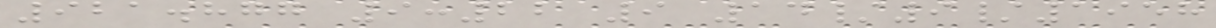921.877 9:22 9 14/9/1958
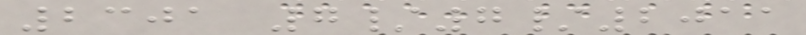2301 7/7/2011
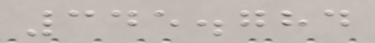345.784
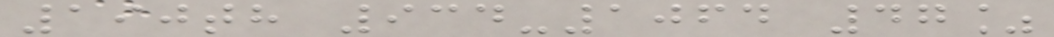190th 934-1064 47%
